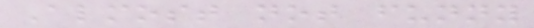Almost not funny
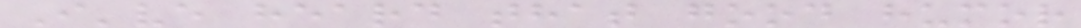I've heard that good humor
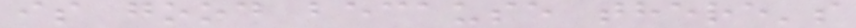is good because there's
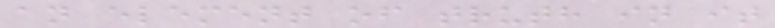an element of truth in it
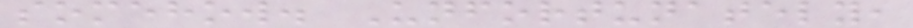somehow. Unfortunately,
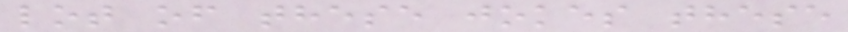lot of these jokes these
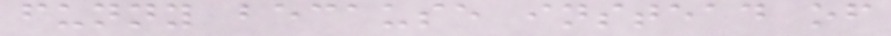funny because instead of
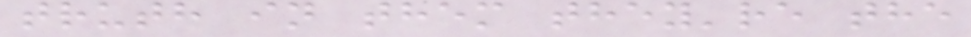truth in them they're the
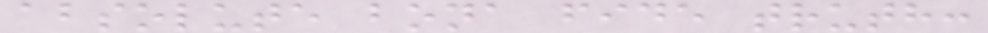absolute bona fide truth:
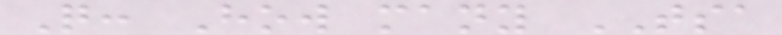Q: How many TSA
